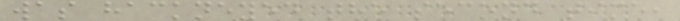was hackneyed the second time,
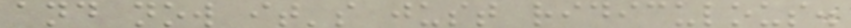and now it's just ridiculous.
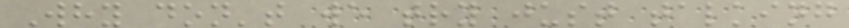Why don't we try just talking
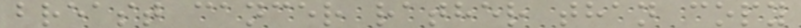breast cancer rather than copy
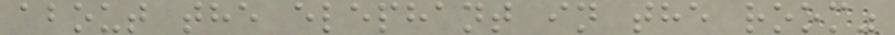about the elephant in the room"
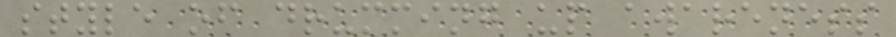style of drumming up awareness
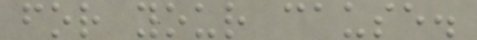for your cause.
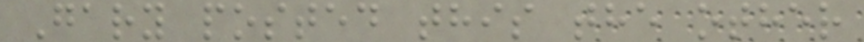Gary posted this the other
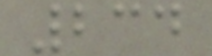234
